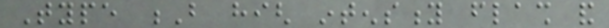Type B high intensity flash and
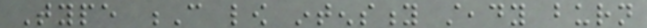Type C low intensity steady burn
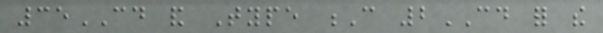35CD and Type C 2CD for the
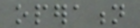operation
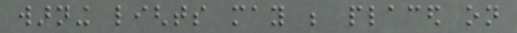warning lights may be placed on
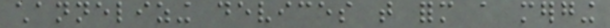channelizing devices that form a merging
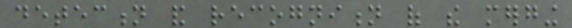detection and recognition of the merging
